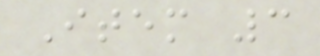Item 3
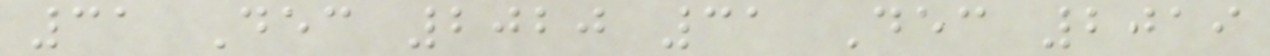31 Dec 2020 31 Dec 2019
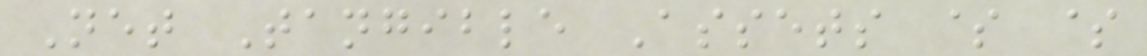Net Tangible Assets $ $
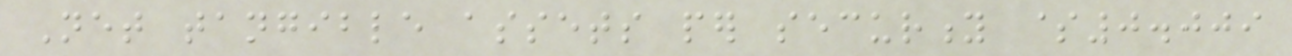Net tangible assets per security $0.009
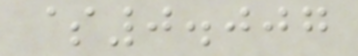$0.007
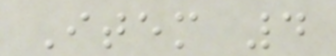Item 4
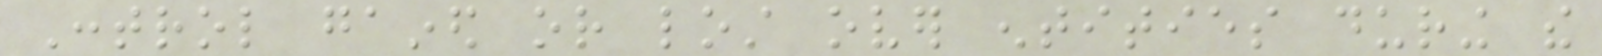Control gained or lost over entities during the
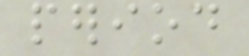period
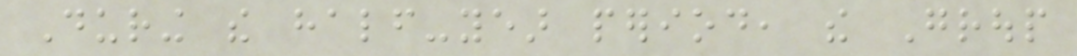During the half-year period, the Group
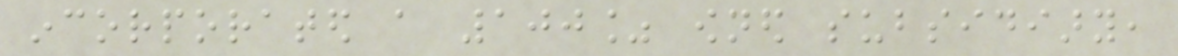incorporated a 100% owned subsidiary,
